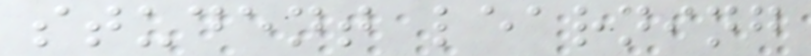student learning
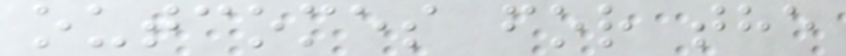outcomes for the
